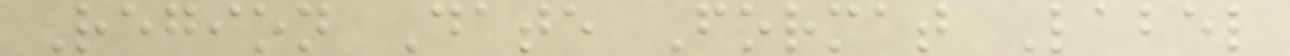Region Date Format Label
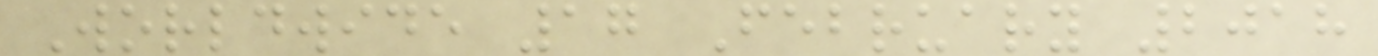Worldwide 17 February 2018
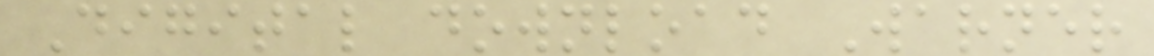Digital download Warner
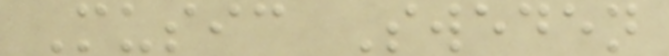Music Sweden
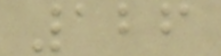126
